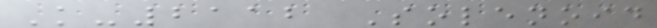K-2112 Solenoid
